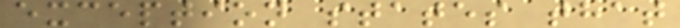exception states that
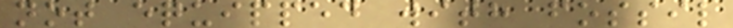not equipped with fossil
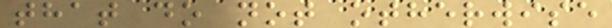that do not otherwise
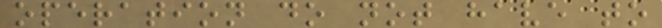operation do not have to
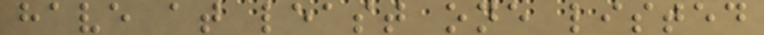have at least one listed
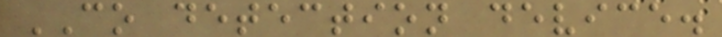CO detection device.
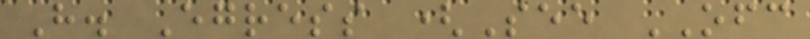H. Egress (See OFC
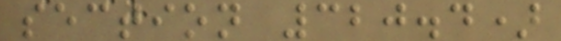section 320.4)
